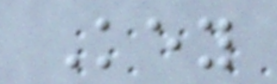Key
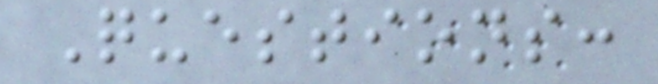Questions:
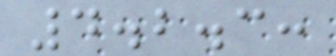4.2.3:
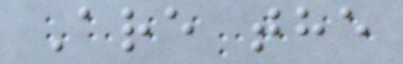Are the
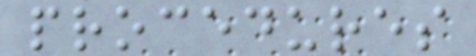procedures
